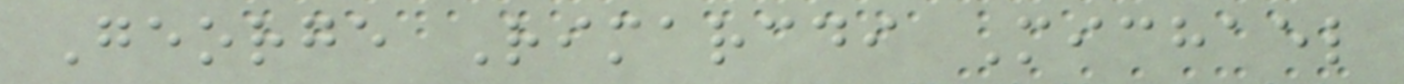George Rimarcdi Michael
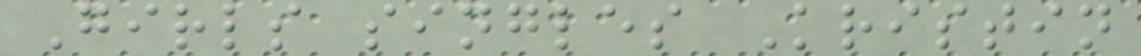Girls singles Kristin
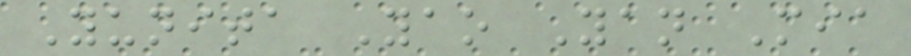Yunita Yao Yan Mia
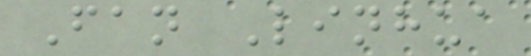Fan Linhua
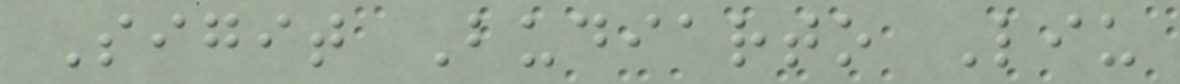Sigit Budiarto Liu
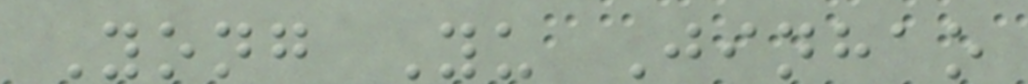Yong Yu Jinhao
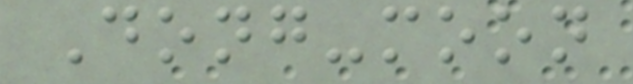Dong-moon
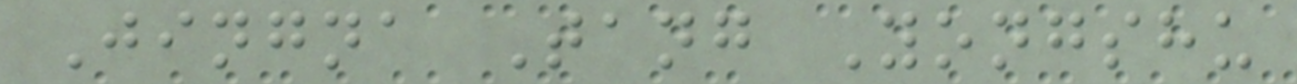Jingna Tang Yongshu
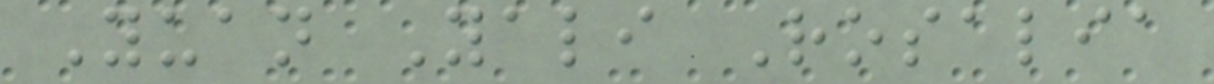Yuan Yali Rosalia
